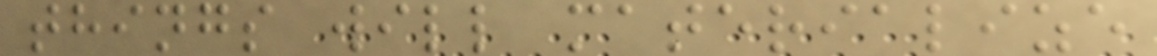things will materialize
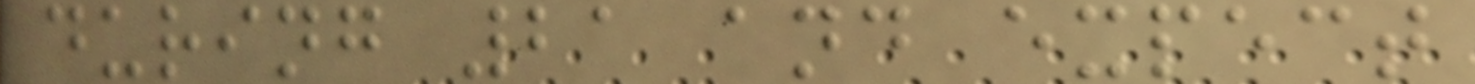during 21 and expect
